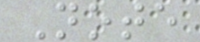Note
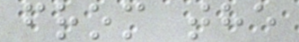from the
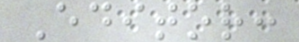Editor:
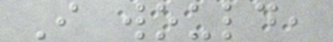I would,
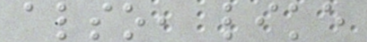also, like
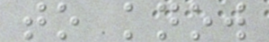to know
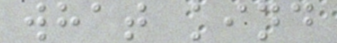what kind
